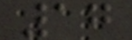17
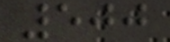500
